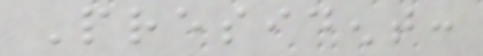President:
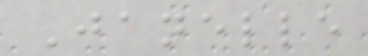Janelle
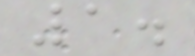1.
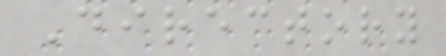Directory
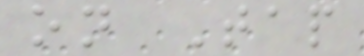on Tap
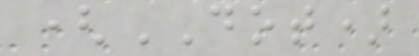(DOT)
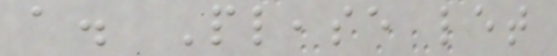a. Please let
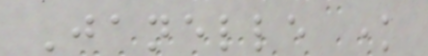Janelle know
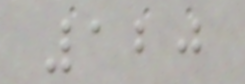120
